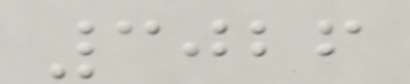3026
